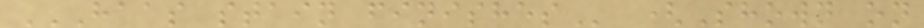HAAS STAIN FINISHES (Shown on
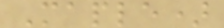Maple)
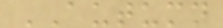AUTUMN
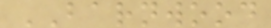BARNWOOD
